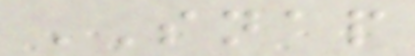SNAP
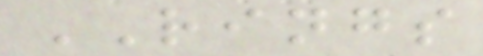RINGS
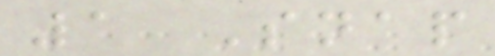1 Snap
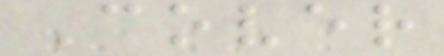Cover
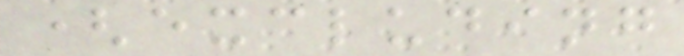(excluding
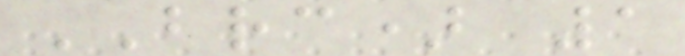BRC) 1
